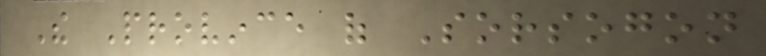The Province of Sorsogon
